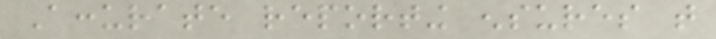Accurate reporting ensures that
